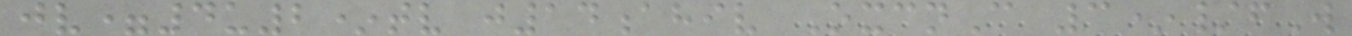jv=4u2*tv j14ahiv OxcnC 3*/fW
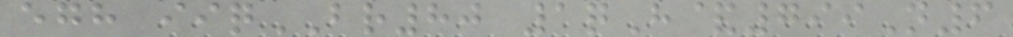egh iiqBR80 1qH&799N6
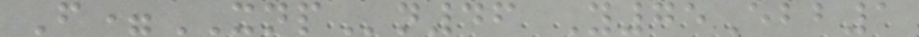F=XNPn46 Y75Ebb1
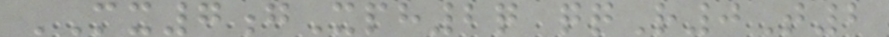MX7gXph2q qqR0T2
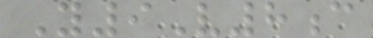Y9V8c
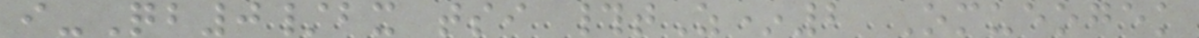i-Qb0/bx tsi #tZ*2 Omueogek
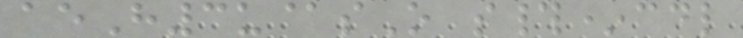aeH3u@sO s#*cdl
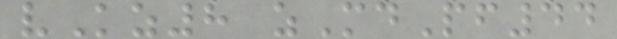vKz8 zMdPf44
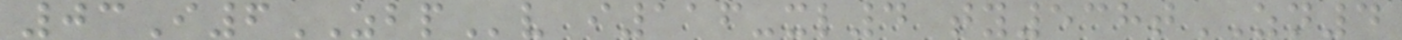03I6ZBPv i116-xl4 ty538tZN4
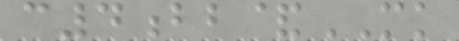c4bb&MK
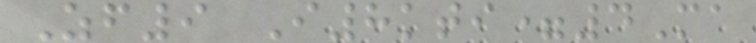Zf9 I8kti=4Ma
